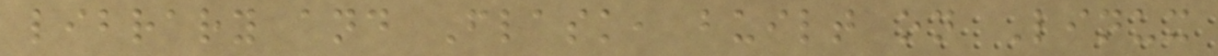library and Flask, built on Linux
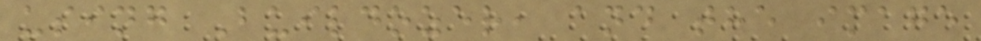using Buildozer, and the image
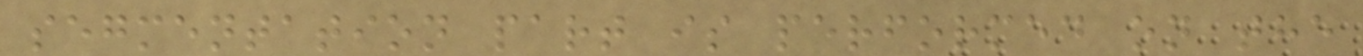segmentation part is performed on the
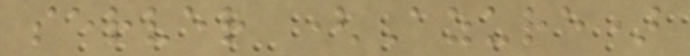server (Azure)
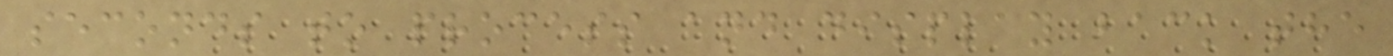seconds to process and display back the
